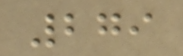279
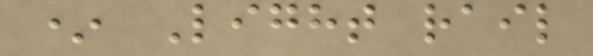* Light rail
